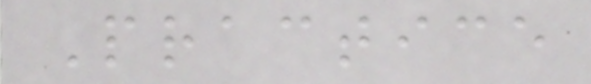Practice
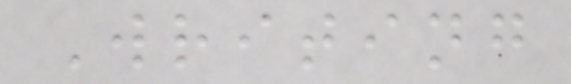Writing
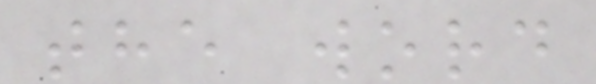the word
